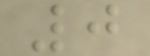0
